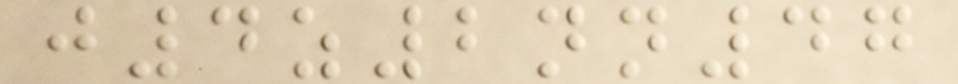j4z2nn47
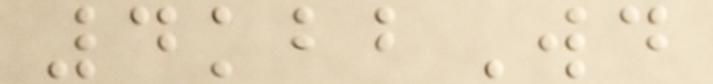4kbbWd
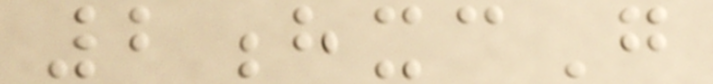2hxcG
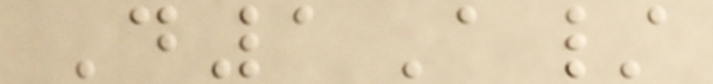D1A/
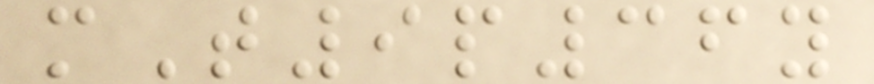mT9p36y
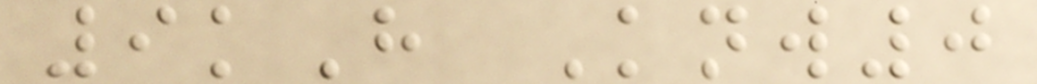9kH Knw0
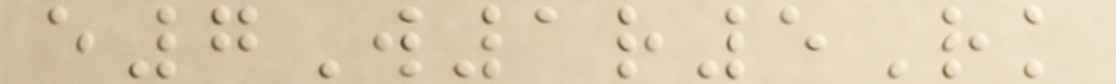e7W1r5Rk
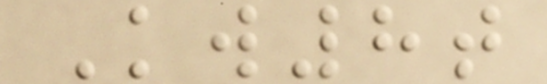Kw8t
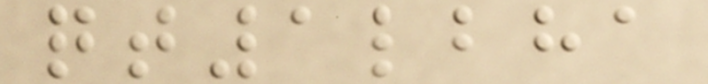qt1lbha
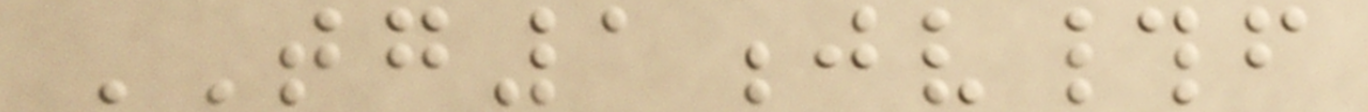TG1jv#f
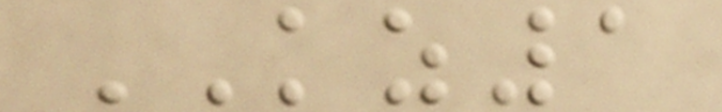KZ1
